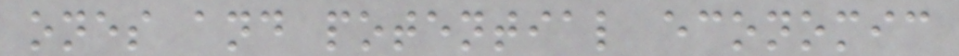ones and potential economic
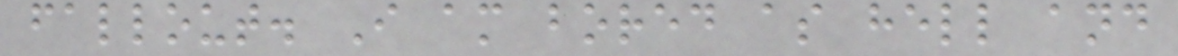fallout. I am bored as hell and
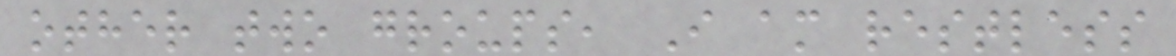other two groups, I am restless
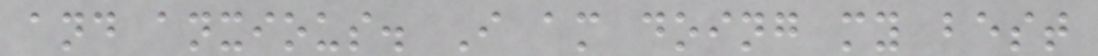and anxious. I am doing my best
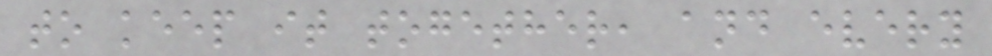to keep it together, and every
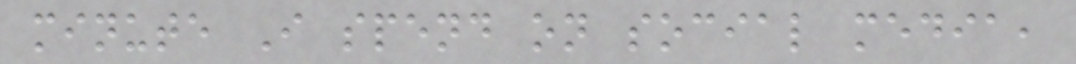minute I spend on social media,
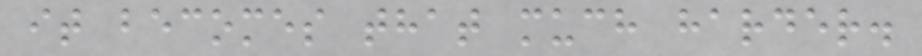it becomes that much harder.
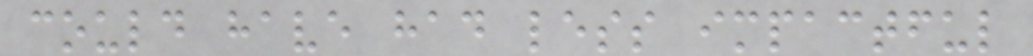could have had less impactful
